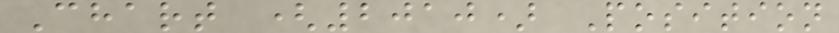Chart (2010) Position
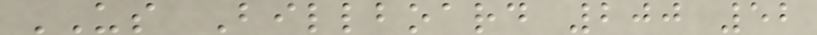US Billboard 200 52
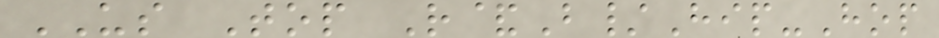US Top R&B/Hip-Hop
